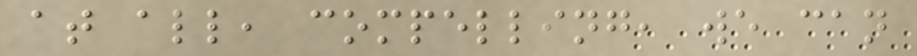at all, compelling, we can
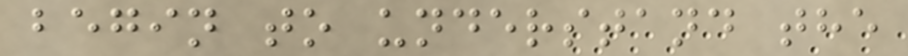begin to understand the
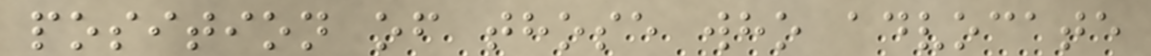position of those who advocate
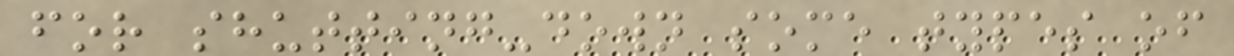for shutting-down some types of
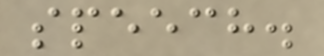speech.
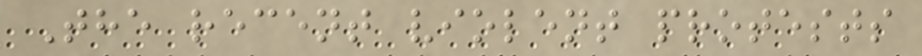The recent violent protests
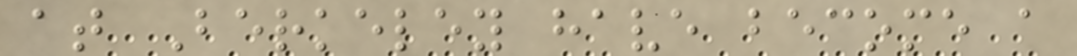at Berkeley have become a
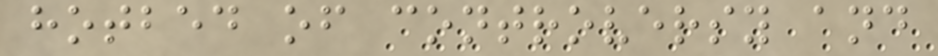hotbed of controversy and
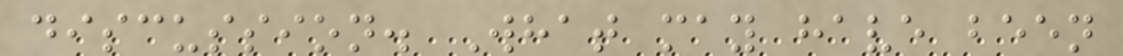discussion. What may have been
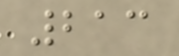213
